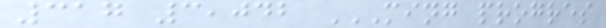317 3,042 MING PROGRES
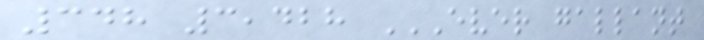348 3,428 EVER GALLANT
